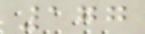177
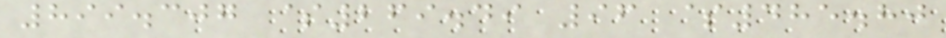899.307 $269.49 96 $485.80
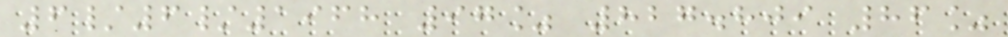6/6/1968 97% 827.809 86%
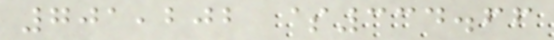701,202 $334.66
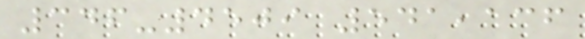346-4509 541,136
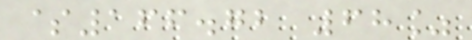$166.72 68%
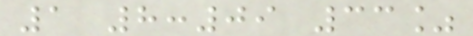1 8:09 33%
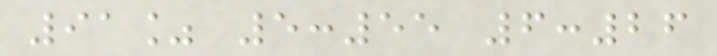91% 5:55 6:26
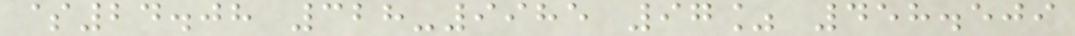$24.08 328-9985 97% 458.509
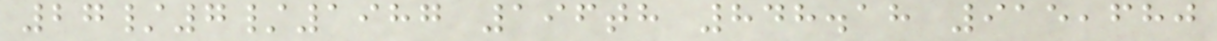27/7/1987 196th 848.18 915,680
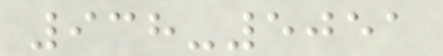938-5051
